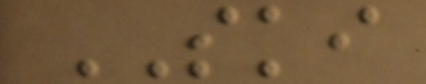SKI
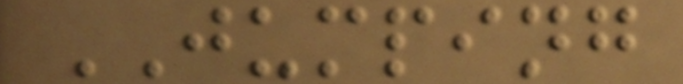JUMPING
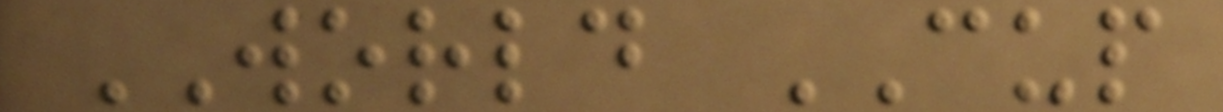WORLD CUP
